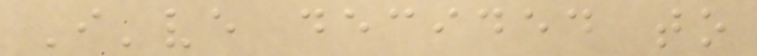I've decided to
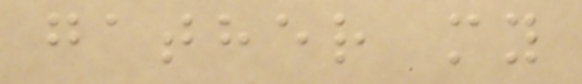gather my
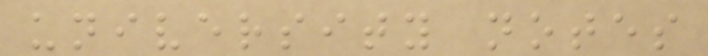university notes
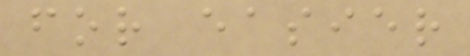for easier
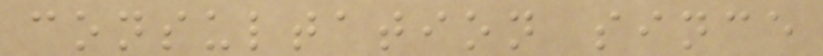consultation since
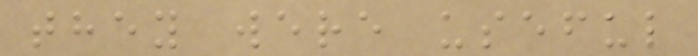they were useful
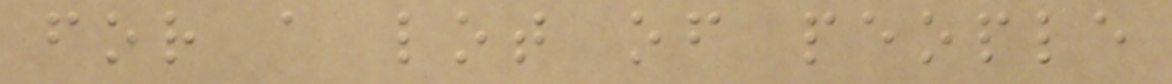for a lot of people
